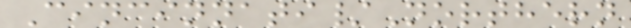Cincinnati/Northern
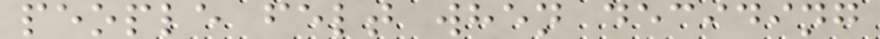people felt when deciding
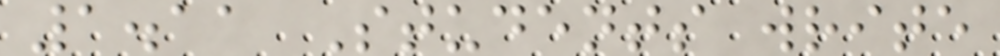1.11 Students write
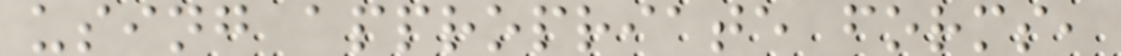using appropriate forms,
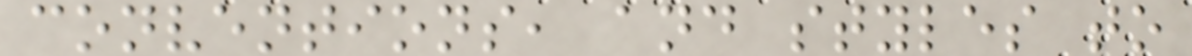conventions, and styles to
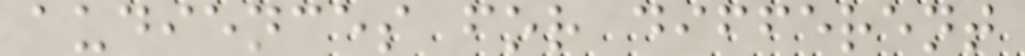audiences for different
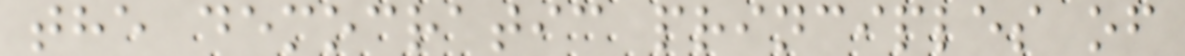the democratic principles of
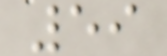59
